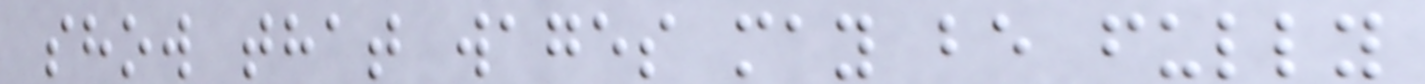show that wages may be fully
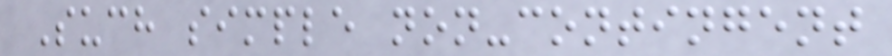Such simple non-contingent
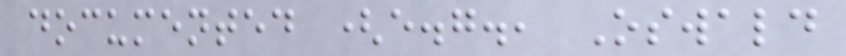documented (e.g., Oswald
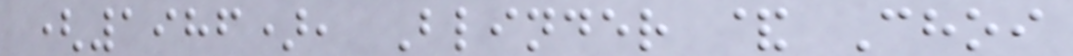(1986), Blinder & Choi
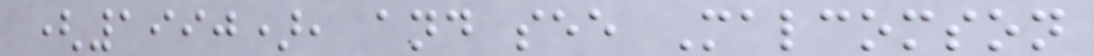(1990), and see Malcomson
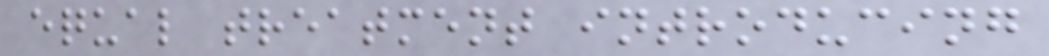equal treatment introducing
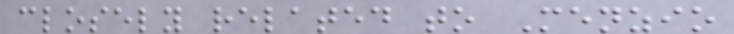closely related to Menzio
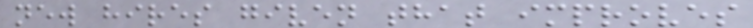new hires given that improves
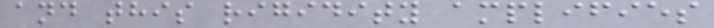and this rigidity amplifies
